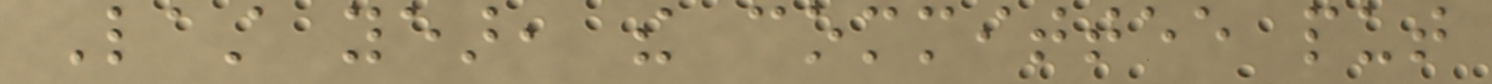Last year, the committee put
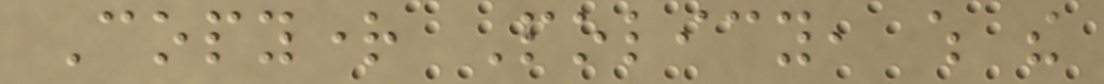Copyright Policy, which the
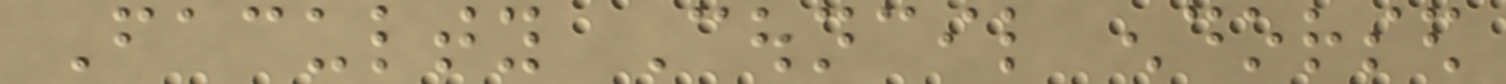Faculty Council endorsed
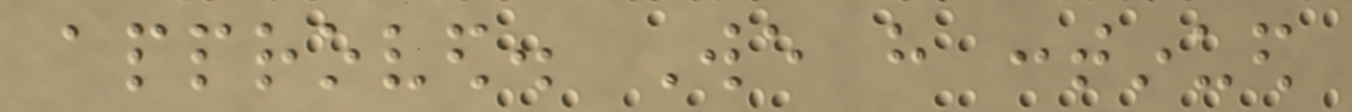approved. We have continued
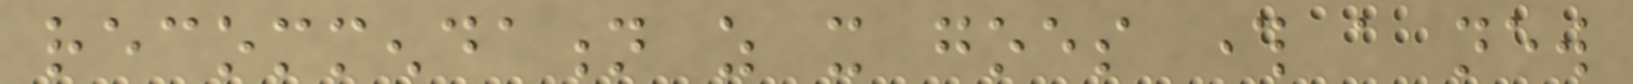recommendation as it goes through a new
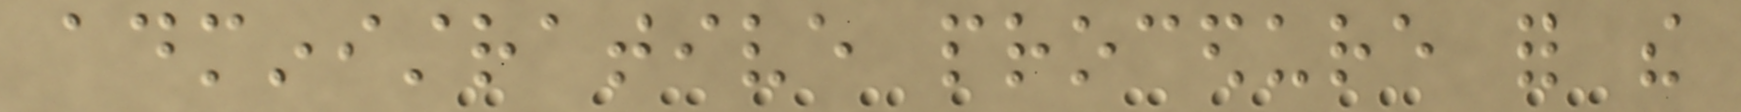administrative procedure for the
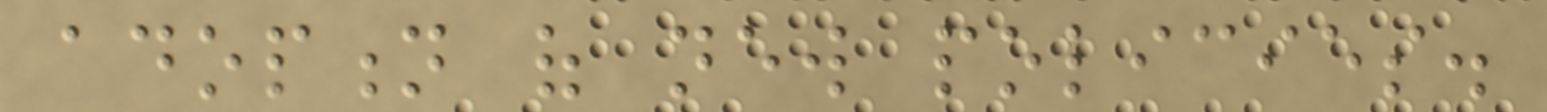adoption of new policies.
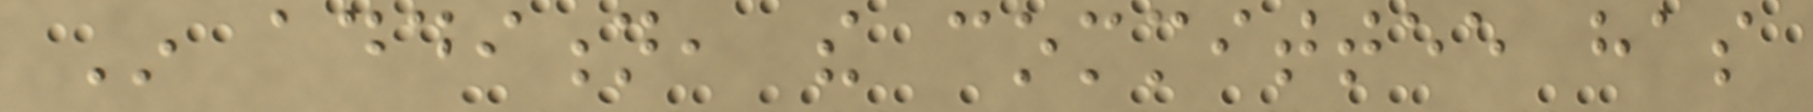In addition, the committee has
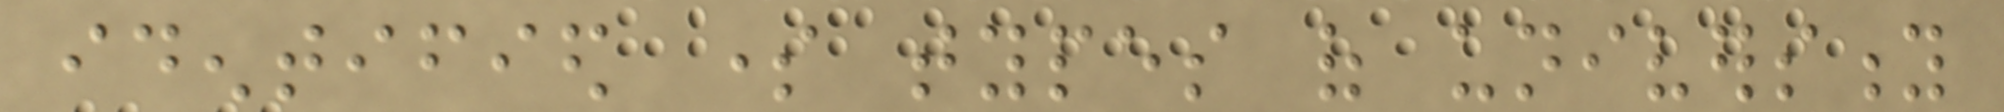identified some types of university
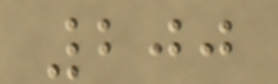200
